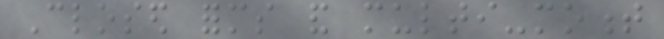Closed forms and multi-moment
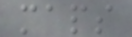maps
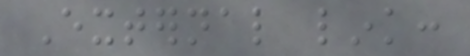External link:
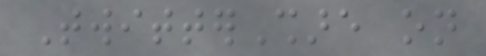TwitterShare on
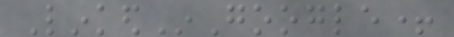LinkedInGoogle+
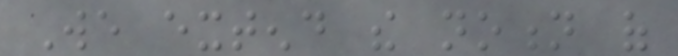We extend the notion of
